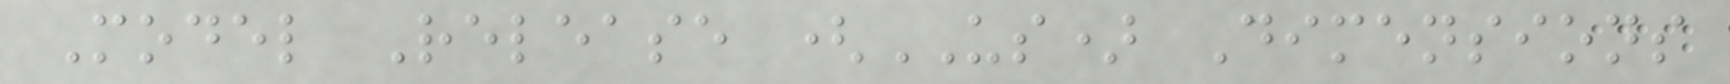Model Release (US) Dimensions
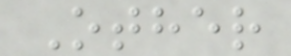Other
